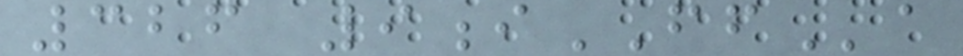326 9iFFa
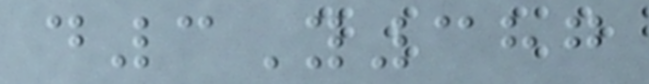d3Y387
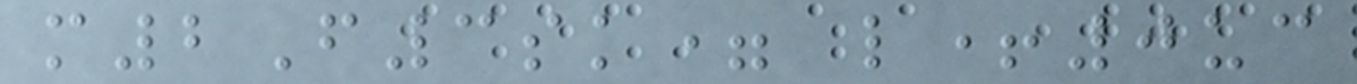m2F3sk= l+0uc
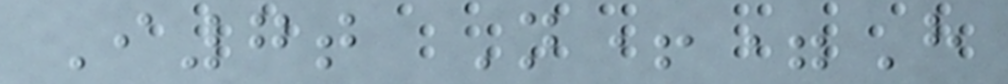I7t N+=H
